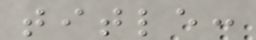title:
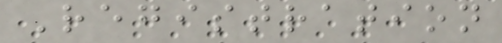Registration
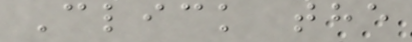Click the
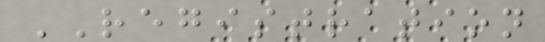REGISTRATION
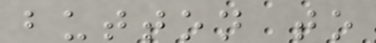button to
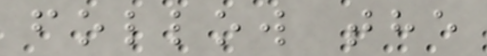follow the
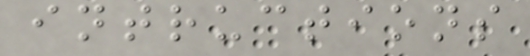intructions
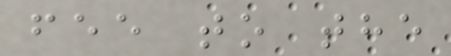fee to the
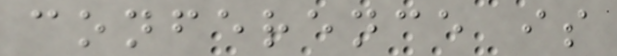conference is
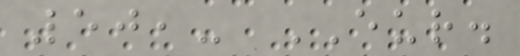50,- EUR.
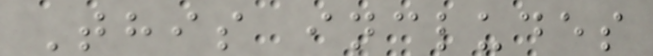This includes
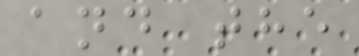and the
